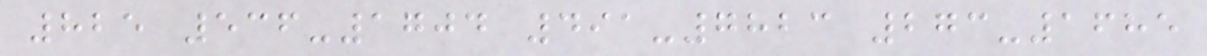825 536-1704 491-7823 273-1685
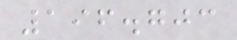196.703
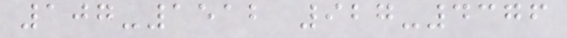107-1512 927-4376
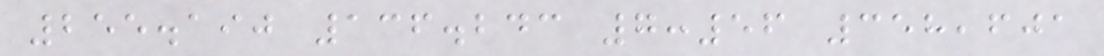255.190 136.243 7:56 358,601
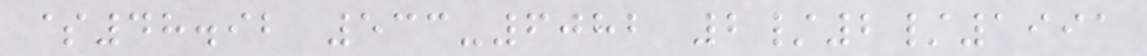$48.92 533-6082 2/2/1991
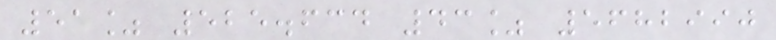51% 525.634 43% 5682990
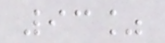93%
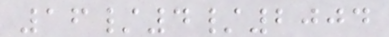16/4/2004
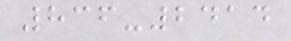836-2414
